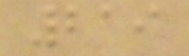219
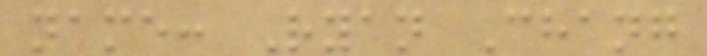name: Ryan Chang
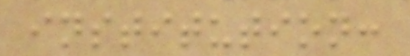institution:
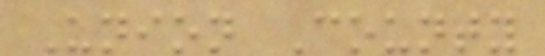Union County
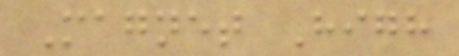Magnet High
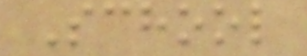School
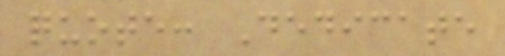quote: Dedicate
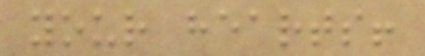your hearts!
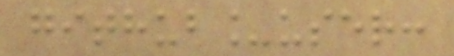github_user:
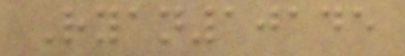Ryan10145
